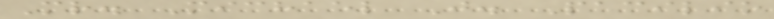Mr. Michael J. Pacilio
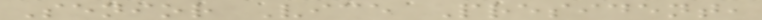Senior Vice President,
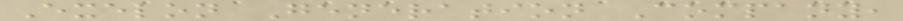Exelon Generation Company,
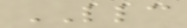LLC
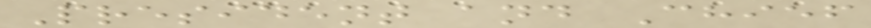President and Chief
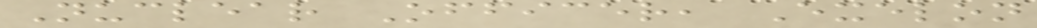Nuclear Officer, Exelon
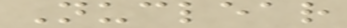Nuclear
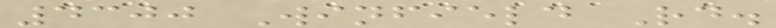4300 Winfield Rd.
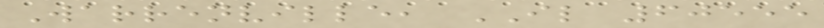Warrenville, IL 60555
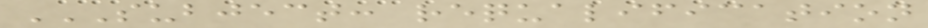SUBJECT: REQUALIFICATION
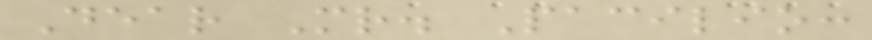Dear Mr. Pacilio:
